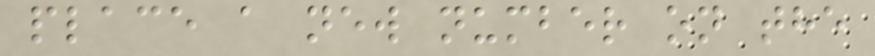place a new number on the
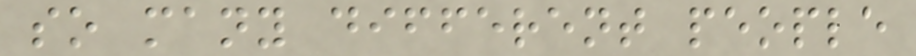so many different people
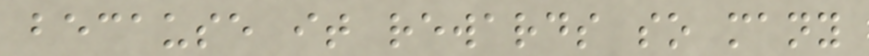because it rewards so many
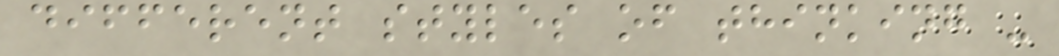different styles of thinking -
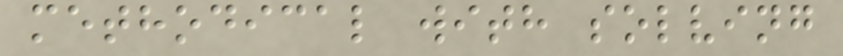methodical with solving
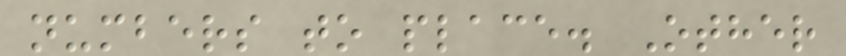numbers to place. Other
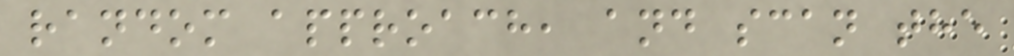random approach, and scan the
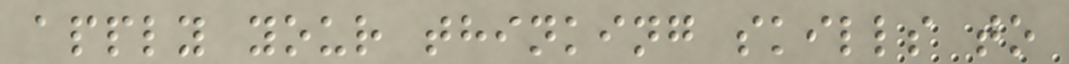apply your thinking skills to
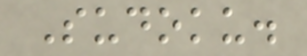Sudoku.
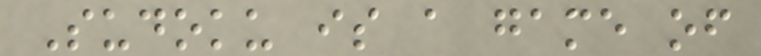Sudoku is a game of
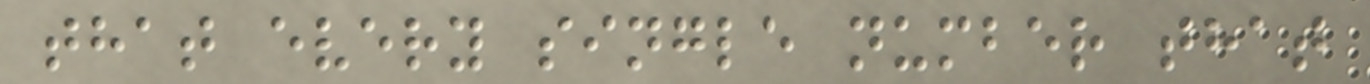that every single number that
